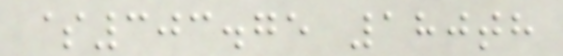$303.75 180th
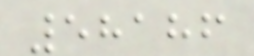58186
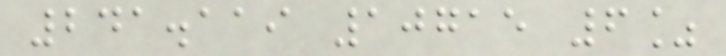241.119 10715 6%
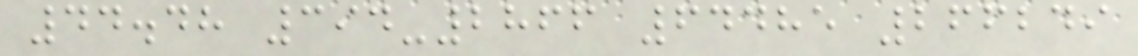44.48 394-2866 64485 266249
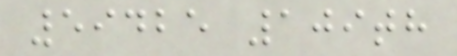59425 109th
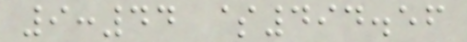9:44 $494.56
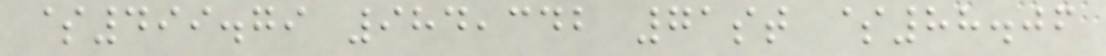$499.79 984,342 71st $88.06
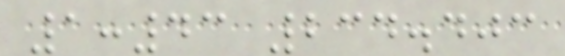1:43 234.403
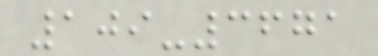109-3671
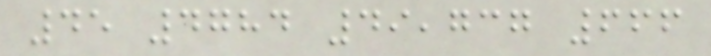45 4784 49,737 666
